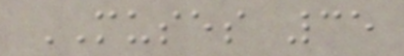MUSES 35
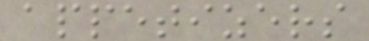appetizers
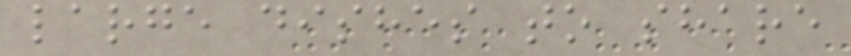large dishes to share
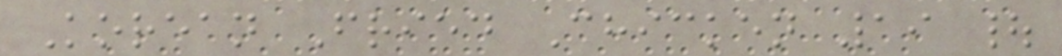Korean Fried Chicken 19 |
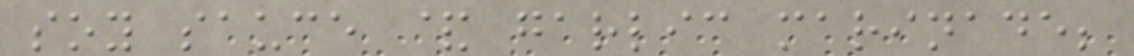soy sauce & garlic marinade;
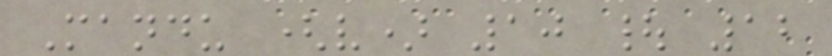Mandu (v) 10 | 12
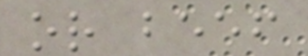or beef
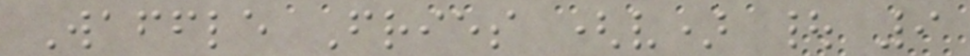Waffle Fries (v) | 9
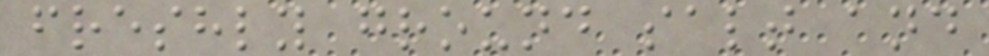freshly ground salt and
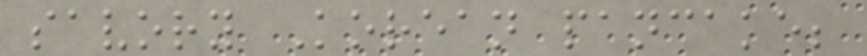savory Korean pancake;
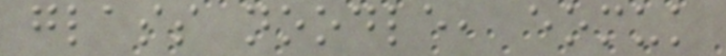glass noodle, eomuk
